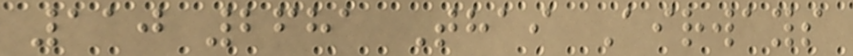110 2681 Thai Airways
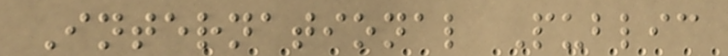International Public
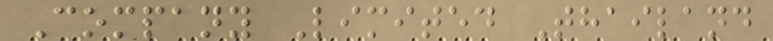Company Limited Thailand
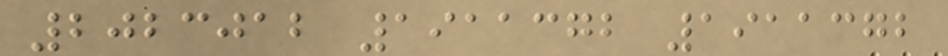2023012 1911372 1911372
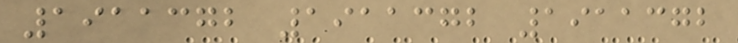1911372 1911372 1911372
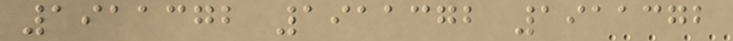1911372 1911372 1911372
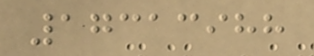17313988
